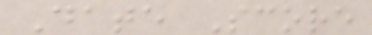Date Score
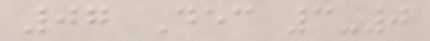07 Dec 3-0
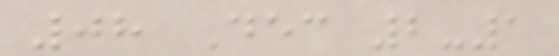08 Dec 2-1
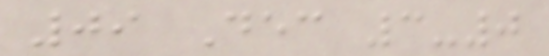09 Dec 3-0
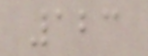123
